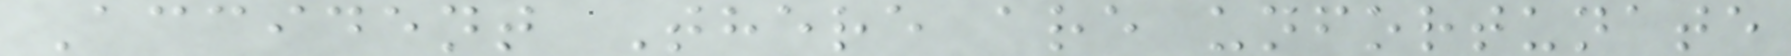Accident There are unfortunate
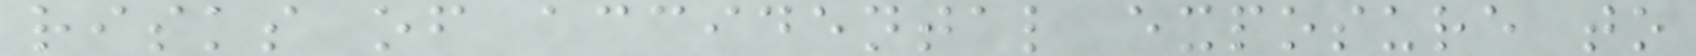risks of accidental exposure to
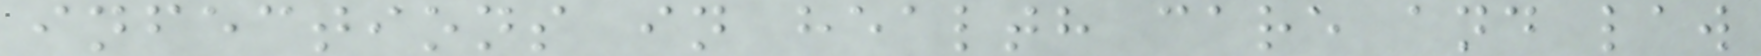infections in health care and law
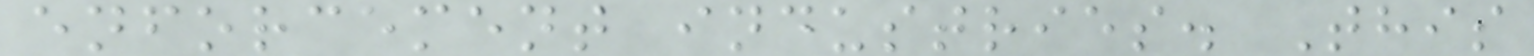enforcement industries. This
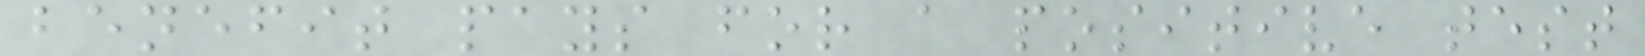benefit pays for a positive test
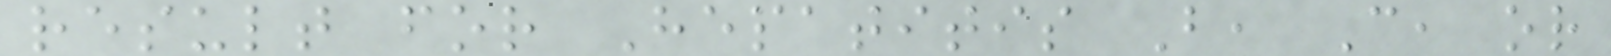result for Hepatitis B, C, or
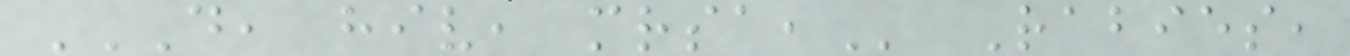D, HIV, MRSA, Rabies,
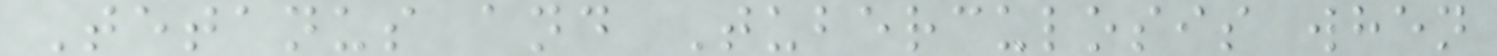Tetanus and Tuberculosis when
